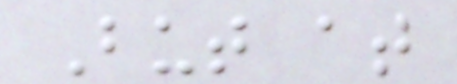But at
